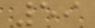59
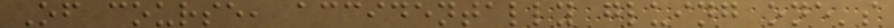Of course, accidentally gluing one's
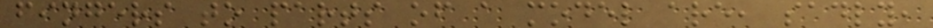fingers to parts of a model are, sadly,
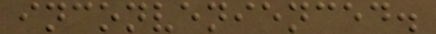inconvenienced.
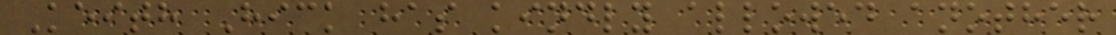Keith Hick has kindly allowed another
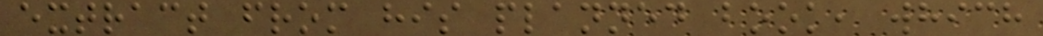extract from his planned book, which
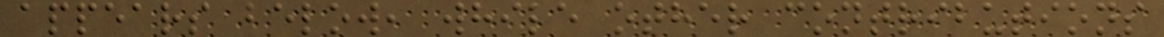appears below, while other contributions
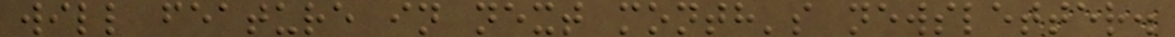will feature in next month's newsletter.
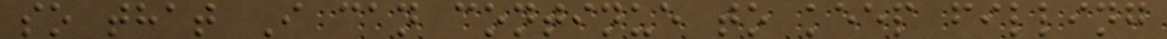so that I can continue to keep filling
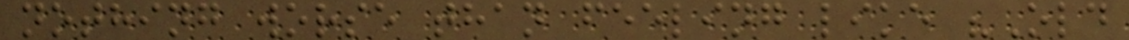nothing worse than feeling like "Old
